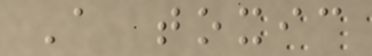A toxic
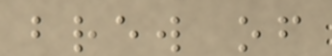brew of
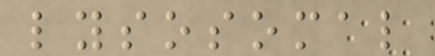lysosomal
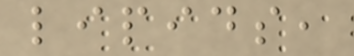lipids,
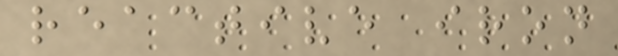reactive iron
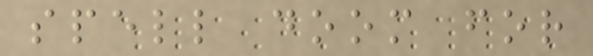spell doom for
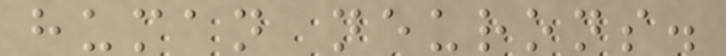human neurons.
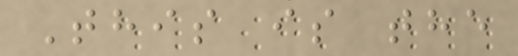This is the
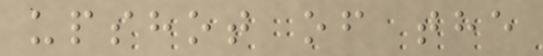upshot of the
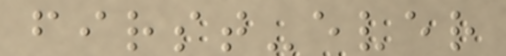first-ever
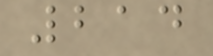214
